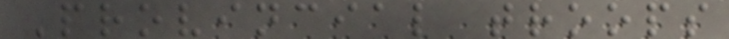Provincial troops
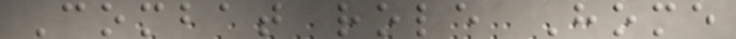Combat role Home
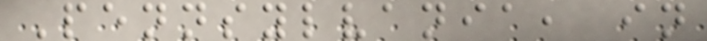Pennsylvania, in
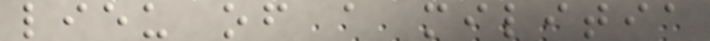lieu of a militia
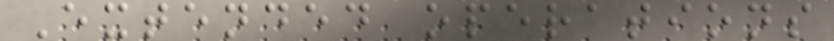Extended operations
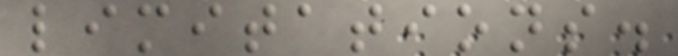limitations.
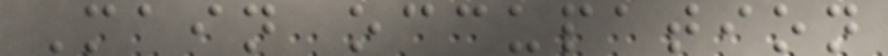Main occupation
